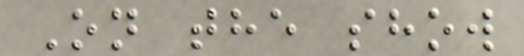On the show
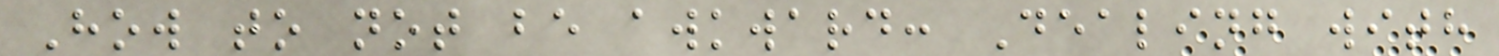How to not be awkward: Dealing with
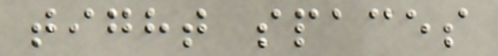tight spaces
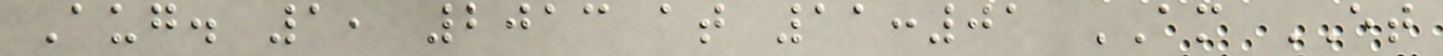Aug. 1, 2013 at 11:01 AM ET
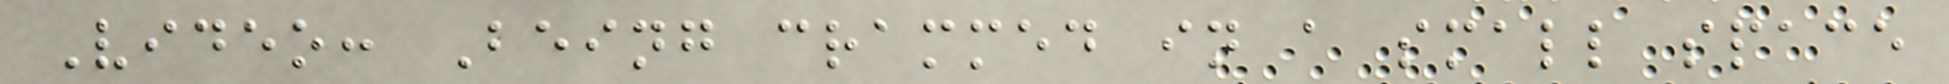Video: Being crammed in a small space
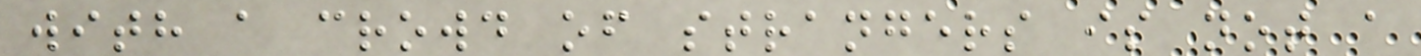with a crowd of strangers is not a
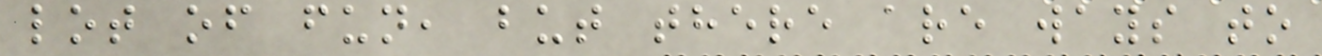lot of fun, but there are ways to
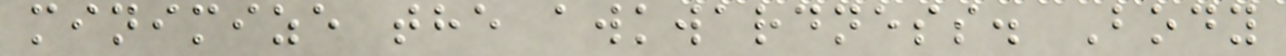minimize the awkwardness. Body
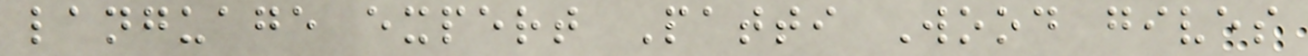language expert Patti Wood gives
